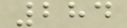284
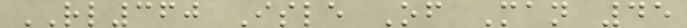RL360 Isle Of Man 45
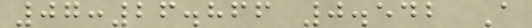07:26.866 0.542 A
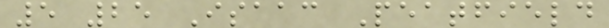5 25 Isaac Peatfield
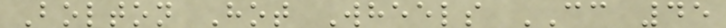Bolton Hot Wheels CC 45
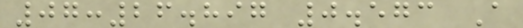07:26.897 0.573 A
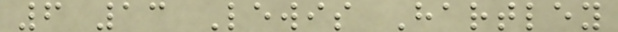6 13 Lewis Hartley
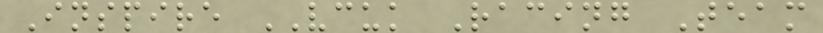Inspire VCUK Racing Team
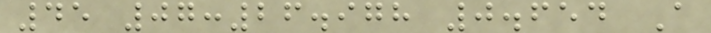45 07:26.978 0.654 A
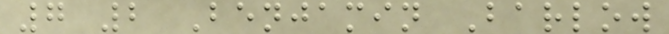7 2 Benjamin Barlow
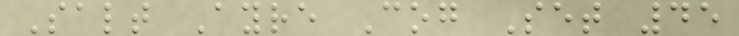Salt Ayre Cog Set 45
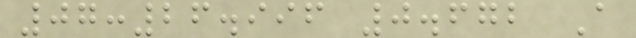07:26.996 0.672 A
